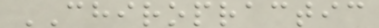CHIROPRACTIC
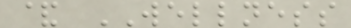& WELLNESS
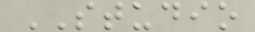STUDIO
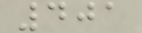401
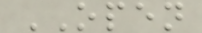OPEN
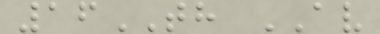16TH AV
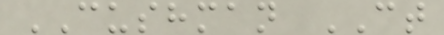CUSHMAN CT
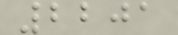2201
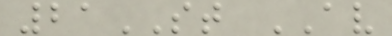21ST AV
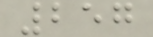257
